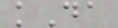kDa
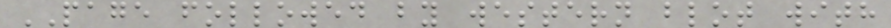PAGE followed by western blot with
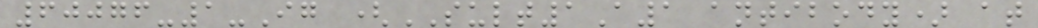60076-1-Ig (SULT1A1 antibody) at
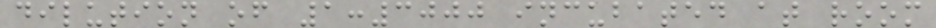dilution of 1:3000 incubated at room
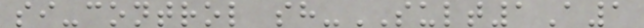si-control sh-SULT1A1
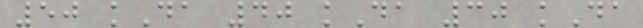50 kDa 40 kDa 30 kDa
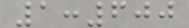1:600
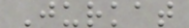Jurkat
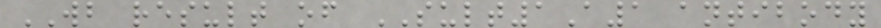WB result of SULT1A1 antibody
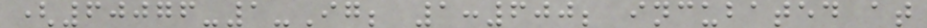(60076-1-Ig; 1:600; incubated at
